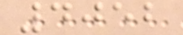4052
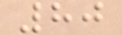80
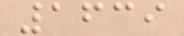1639
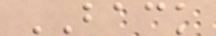BACK
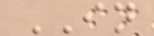IN
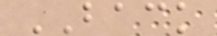BACK
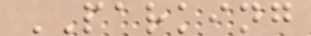PARKING
